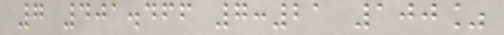7 401.466 7:21 100%
